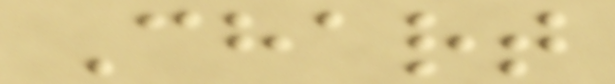Chart
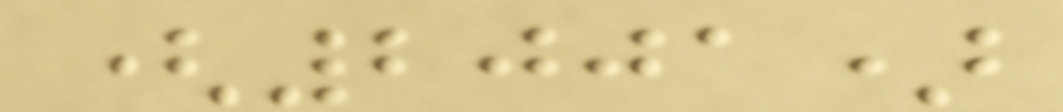(2001)
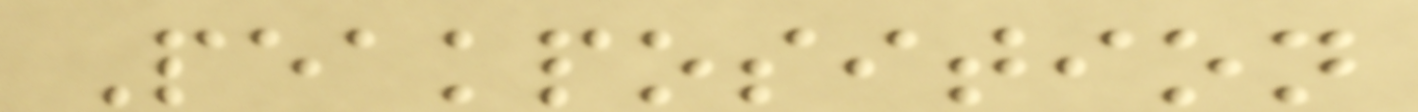Peakposition
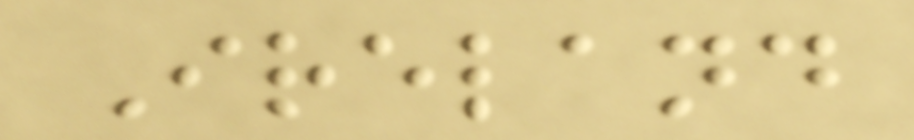Ireland
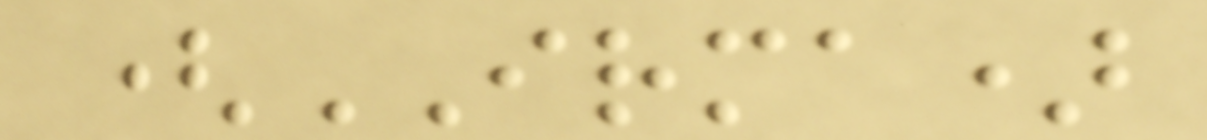(IRMA)
